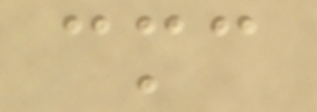cmc
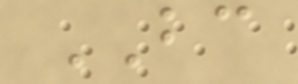BC
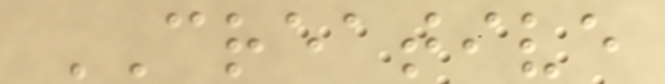CREATIVE
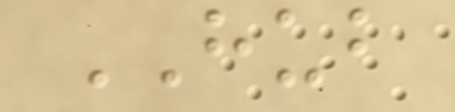HUB
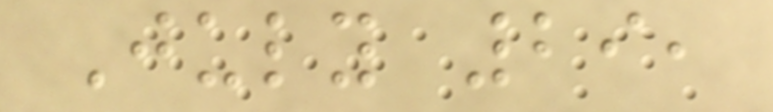July 29,
